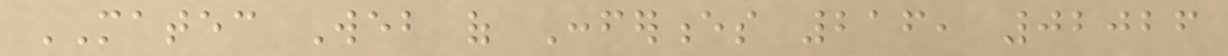MATEC Web of Conferences 216, 02026
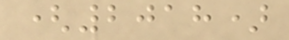(2018)
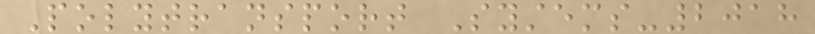Polytransport Systems-2018
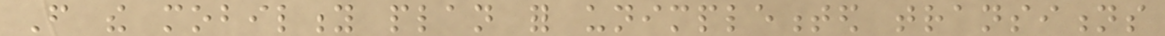From the mobility plan for unimplemented transitions
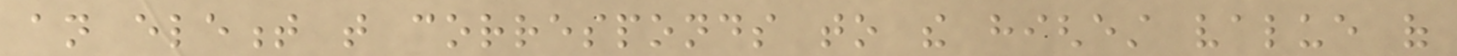an element that corresponds to the highest value of
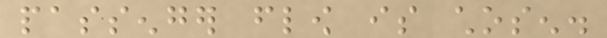passenger flow is chosen.
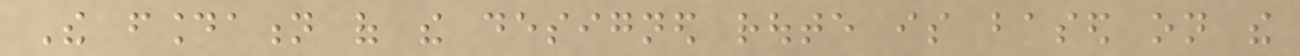The foundation of the designed route is based on the
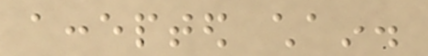accepted chain.
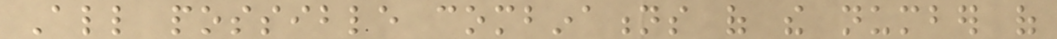All possible combinations of the number of
